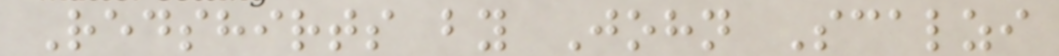Redshirts by John Scalzi
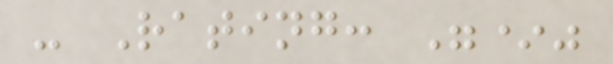- Rating: "*"
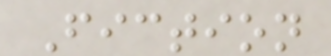Fiction
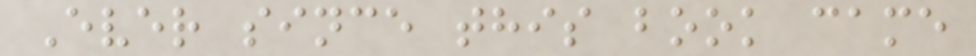Ever since this book came
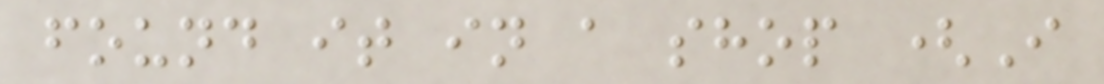found it in a shop (I
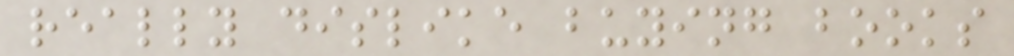really dislike buying books
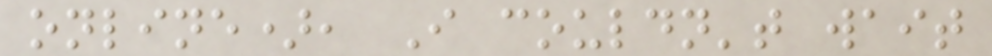online), I couldn't wait
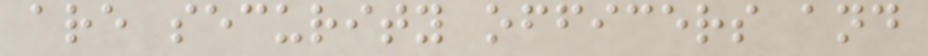are security officers and
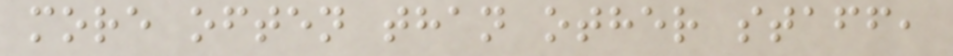more often than other staff,
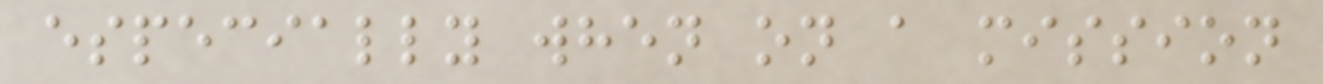especially when on a mission
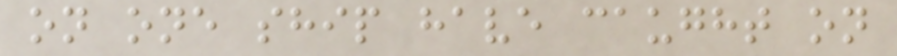on one ship have caught on
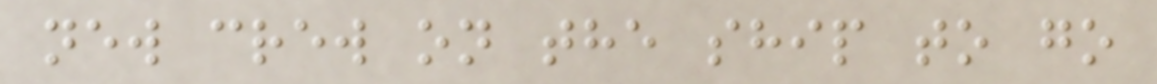new crew on the ship to go
